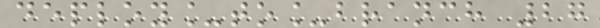deploy_to_branch 27
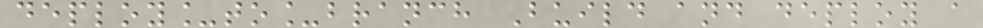deploy_to_branch Build and deploy a
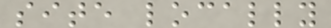site locally
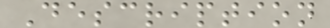Description
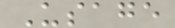Usage
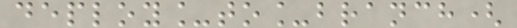deploy_to_branch(
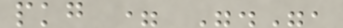pkg = ".",
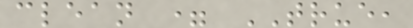clean = TRUE,
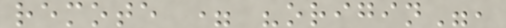remote = "origin",
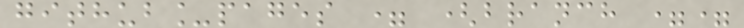github_pages = (branch ==
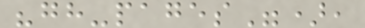"gh-pages"),
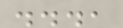...,
